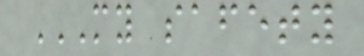MY SAFETY
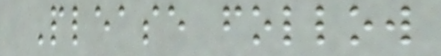Please follow
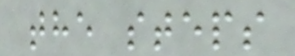the steps
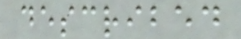described
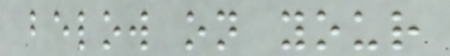below on your
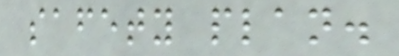safety plan.
